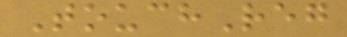TouchReg
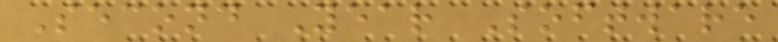Second Year Software
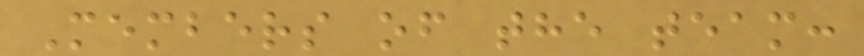Members of the team:
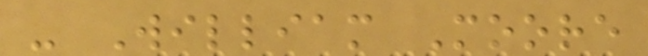- William Moore
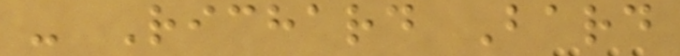- Richard Bard
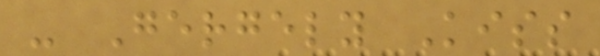- Gergely Kiss
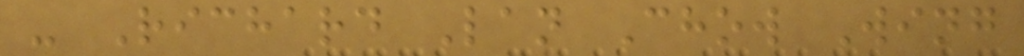- Richard Lan Chow Wing
